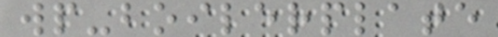wp-boilerplate
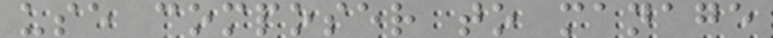use composer to manage
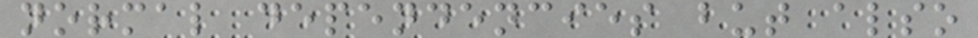normal dependencies but also
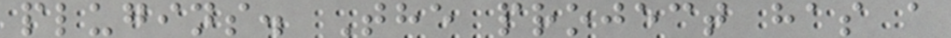plugins. The project has a
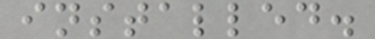installed.
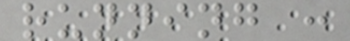running :
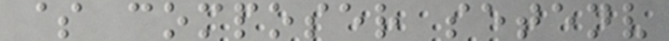$ composer setenv
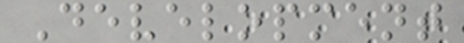Development
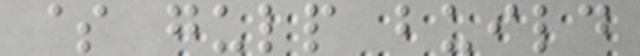$ gulp build
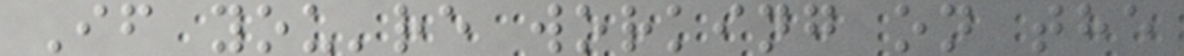If you're working on the
